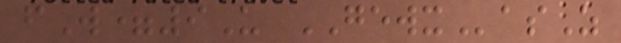fW=9U GEWXasZ
